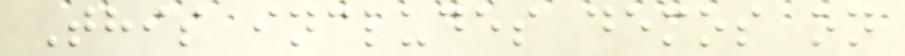This includes demos on
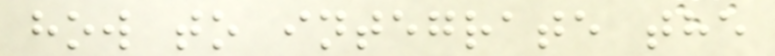how to integrate the
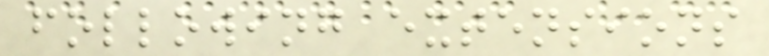following extensions
